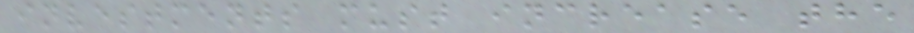investments must increase the
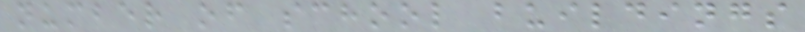number of school buildings
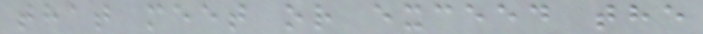that meet or exceed the
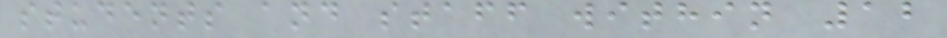students and staff within 12
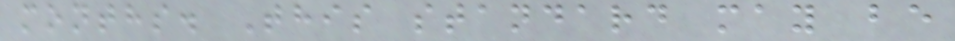months. This standard may be
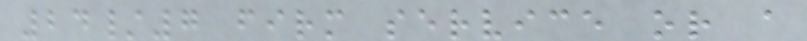24/7 firm service or a
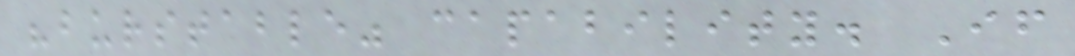"burstable" capability. If
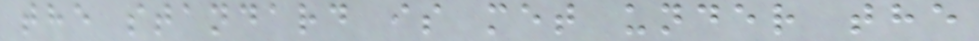the standard is met under the
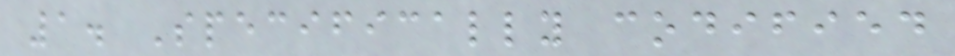1. Specifically codified
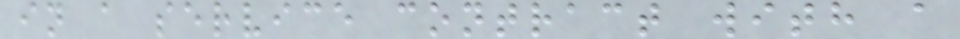in a service contract with a
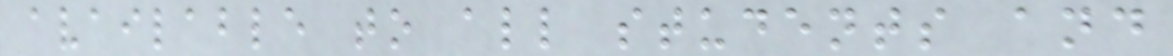available to all students and
